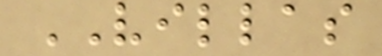VILLAS
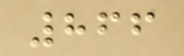866
